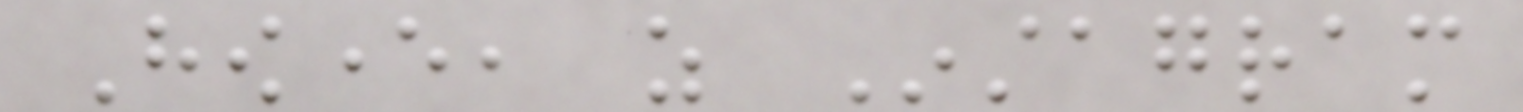However, as Instagram
